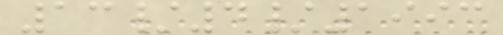13/4/1993
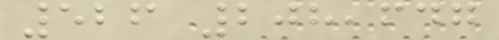526 208,647
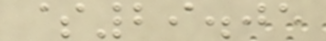$29.05
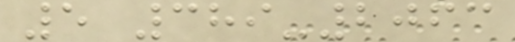5 389-2063
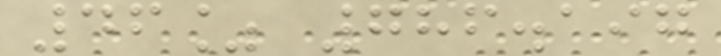46% 786.197
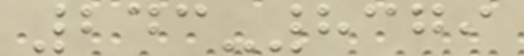243-8379
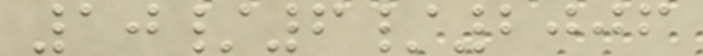10/6/2006
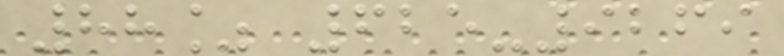88% 625-9269
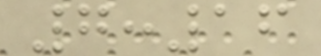7:16
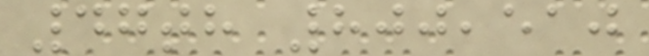47th 800,510
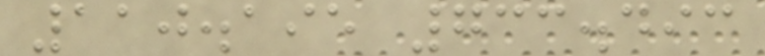110.195 733.493
